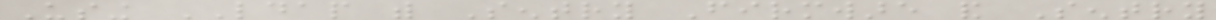Using LDAP with Sentry Firmware and Sentry
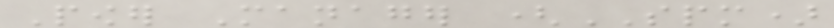Power Manager (SPM)
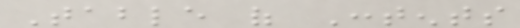Table of Contents
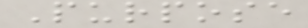Purpose
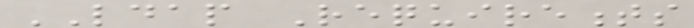LDAP Requirements
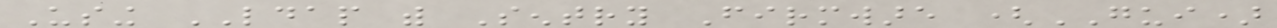Using LDAP with Sentry Firmware (GUI)
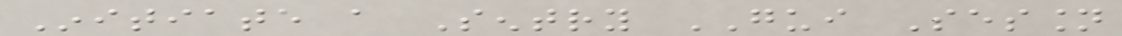Initiate a Sentry GUI Session
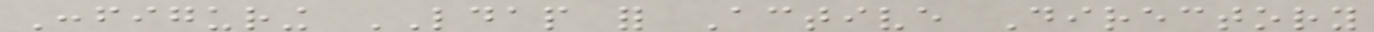Configuring LDAP for Active Directory
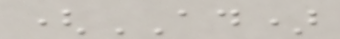(AD)
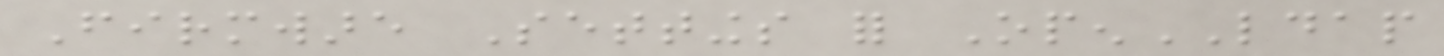Firmware Settings for OpenLDAP
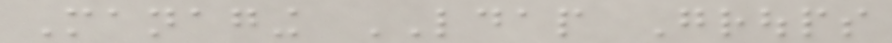Managing LDAP Groups
